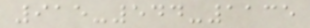915-544-1135
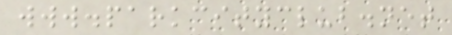www.parkcityclub.net
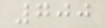700
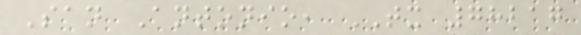San Antonio, TX 78217
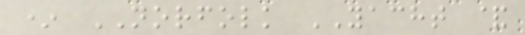* NORFOLK YACHT &
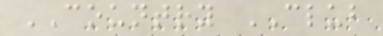COUNTRY CLUB
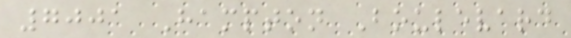7001 Hampton Boulevard
